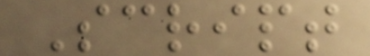Script
